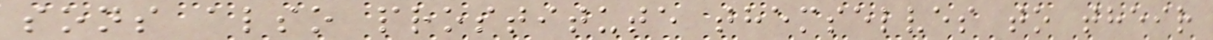sons also prostitute themselves to their
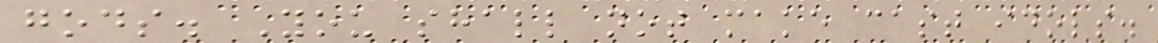gods. You shall not make cast idols.
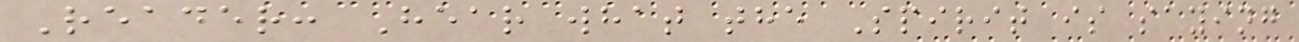Reader: Hear what the Spirit is saying
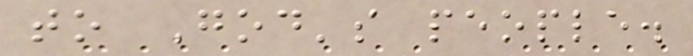to God's people.
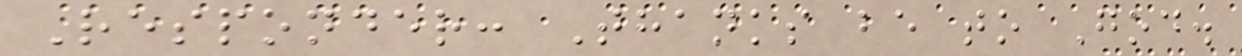Responder: Thanks be to God.
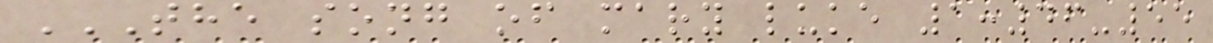THE SONG OF MARY LUKE 1:46-55
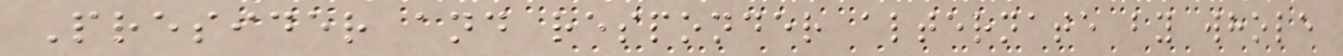Presider and responder alternate by whole
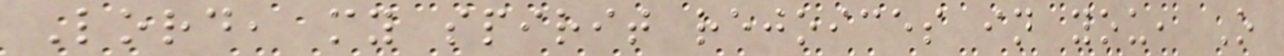Lord, my spirit rejoices in you, O
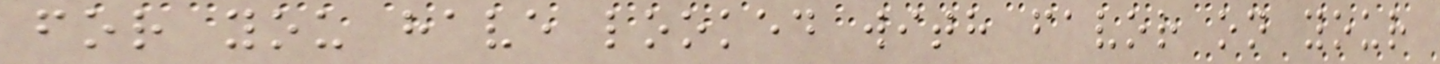for you have looked with favor on your
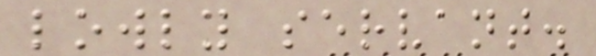lowly servant.
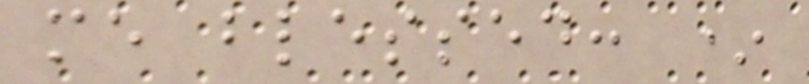me blessed: *
